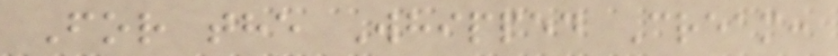For the Whipped Cream:
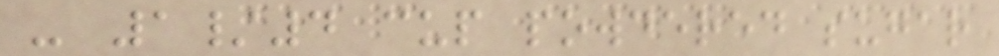- 1/4 cup powdered sugar
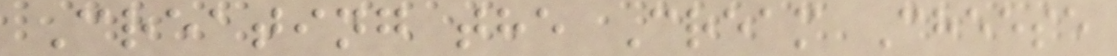Creating the Cream Cheese
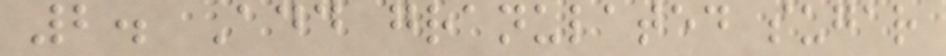2. Add granulated sugar
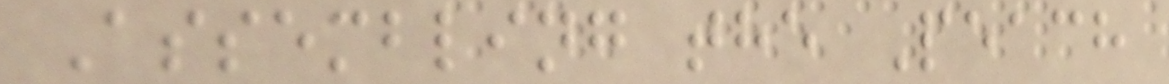Assembling the Peach
